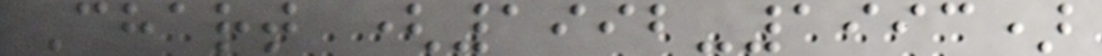Chart (1992-1993)
